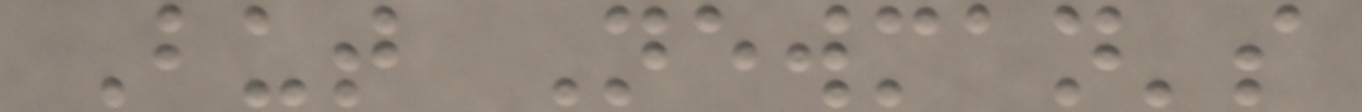But Newman's
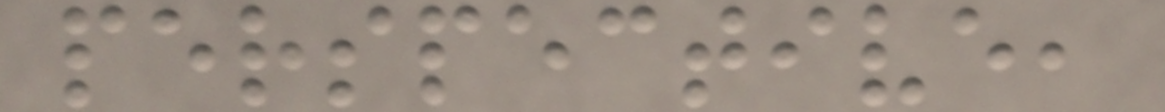perspective,
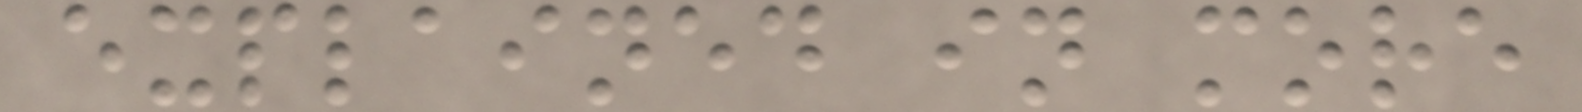explained in more
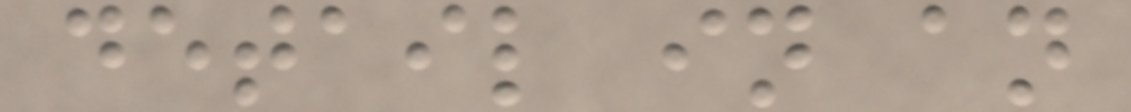detail in an
